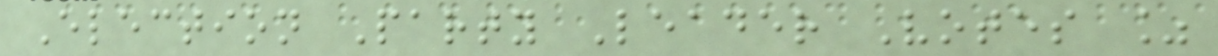Election Party Leader Votes %
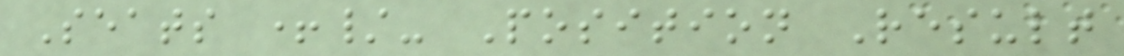Seats +/- Position Result
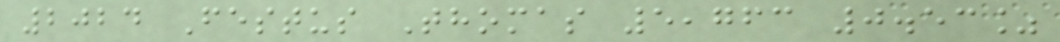2024 Festus Thomas 5,763 0.53%
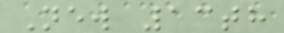New 13th
